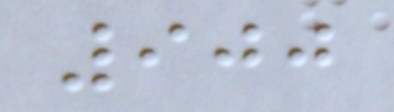900
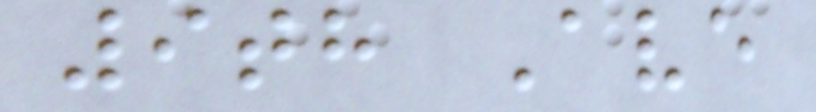9th Ave
